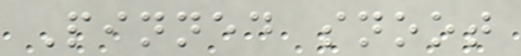Pinned snoot
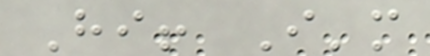Hi! I'm
